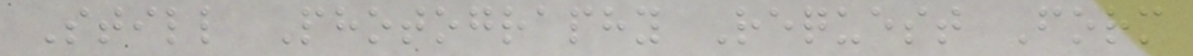Still Photography Request Form
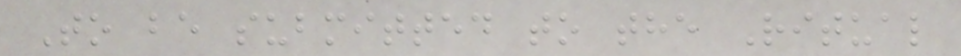To be submitted to the Ritual
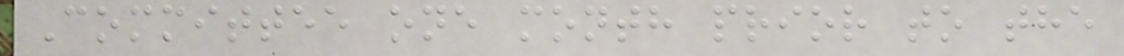Committee one month prior to the
